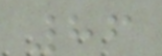86
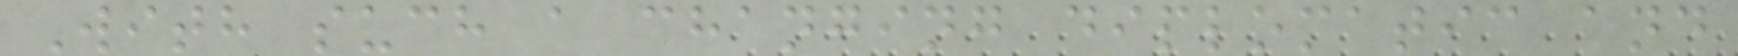With such a changing diplomatic and
